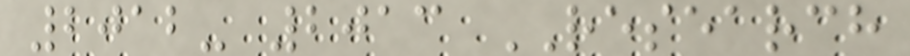2012- 2013 RESEARCH
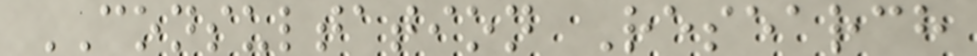CONSULTATION Research
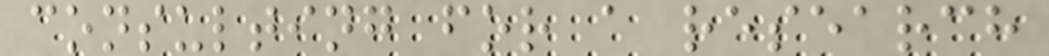consulting for a research
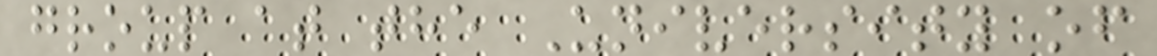group at the University of
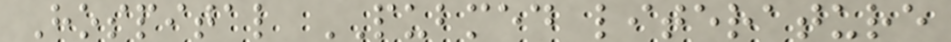Hospital PUBMED literature
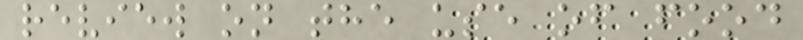review on the use of food
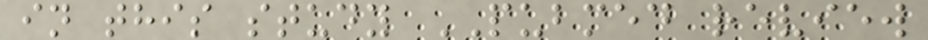in this study PUBMED review
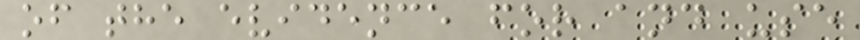of the evidence for and use
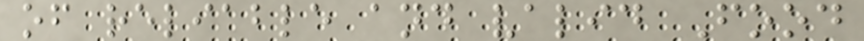of reliable and valid Food
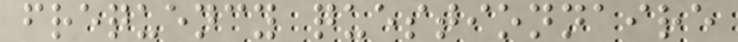frequency questionnaire
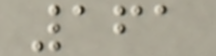161
